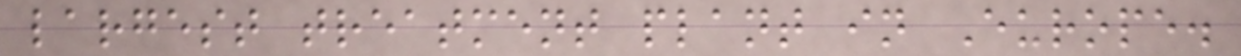largest treatment plant in Europe.
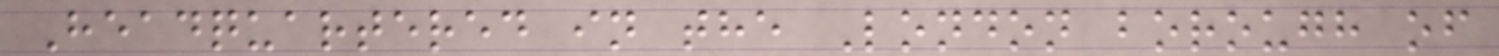Headquartered in the London borough of
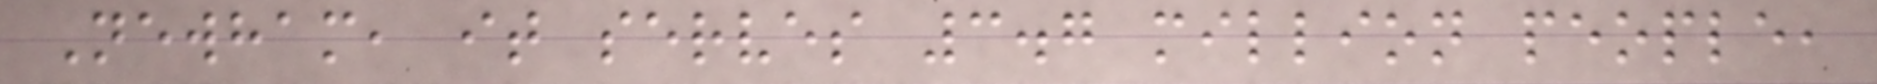Newham, it serves 3.7 million people,
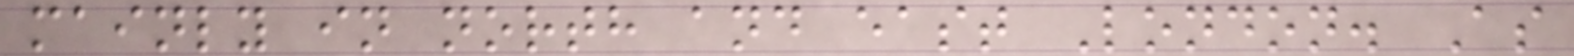mainly in north and east London. As
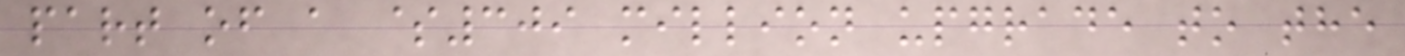part of a $309 million upgrade to the
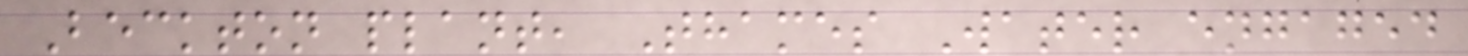Beckton plant, Thames Water engaged
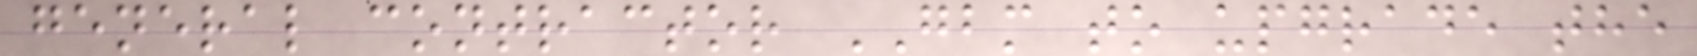general contractor GBM to upgrade the
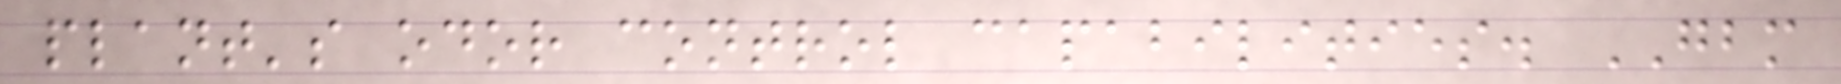plant's odor control capabilities. GBM
